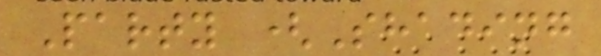Party (Shading
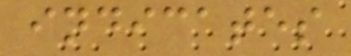indicates
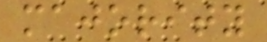majority
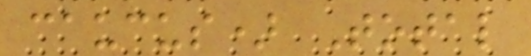caucus) Total
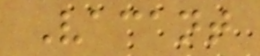Vacant
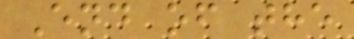End of the
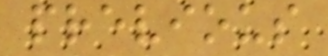previous
